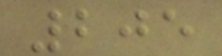205
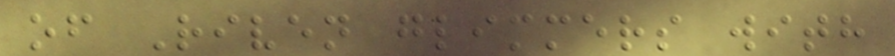of Riven glimmers with
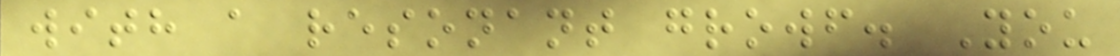with a resonant growf. You
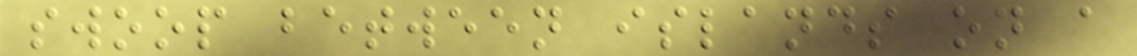swoop between islands on a
